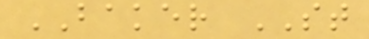BAKER ST
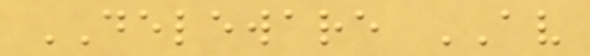DELEWARE AV
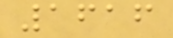1616
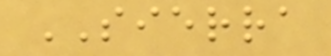SIERRA
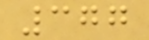377
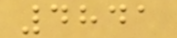4841
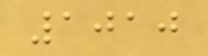1010
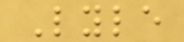Lyle
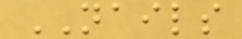NAILS
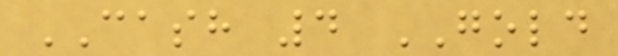CASH 4 GOLD
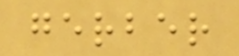gerber
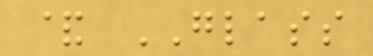& GLASS
